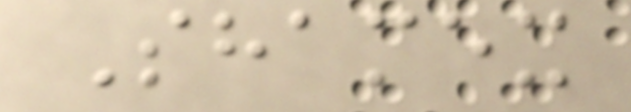Shamex
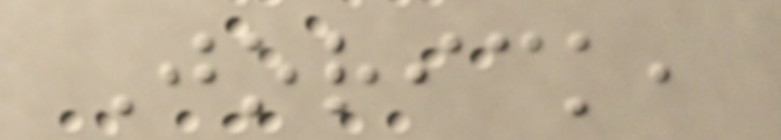Jorick,
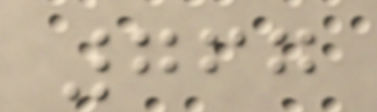767
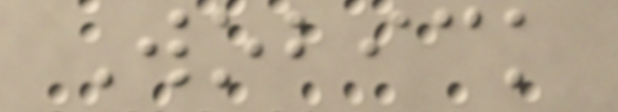Wobick
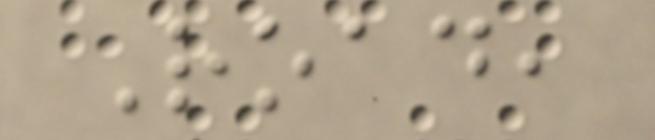Road,
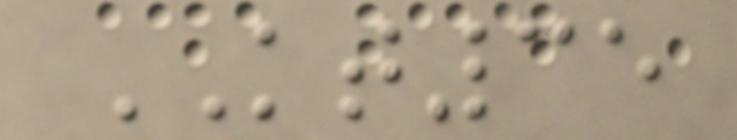KT35
